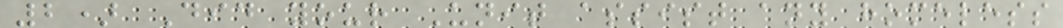2) Did your Unit assist any homeless
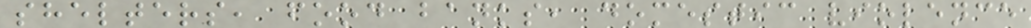shelters, food banks, domestic violence
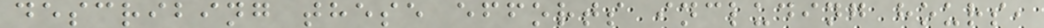describing these efforts including hours,
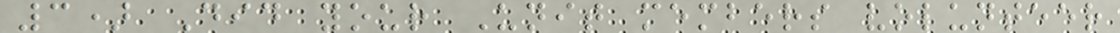3) Did your Unit members volunteer
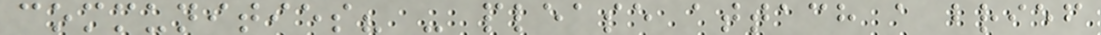communities? - please attach a brief
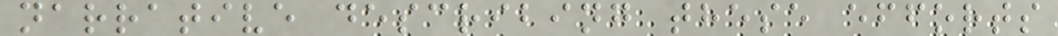narrative describing these efforts
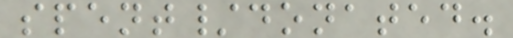spent/donated.
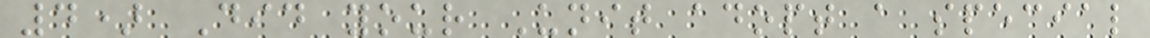4) Did your Unit adopt a special
